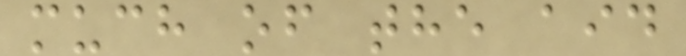much of the aid
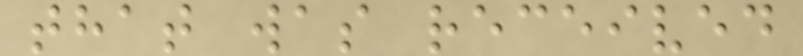that was received
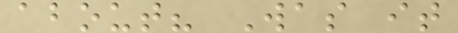about? Was it
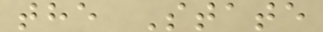the State
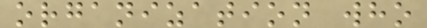organization who
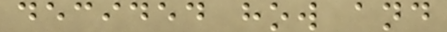decided how and
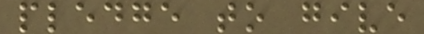pledge to give
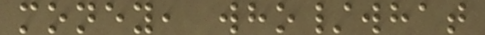money, who/what
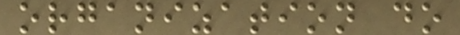organization do
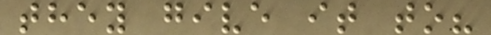they give it to?
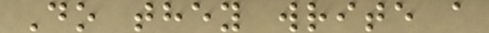Do they write a
